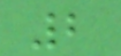2
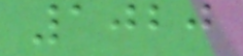1020
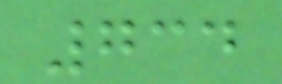734
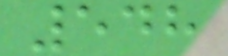548
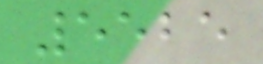5525
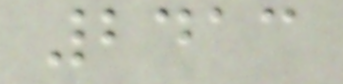2413
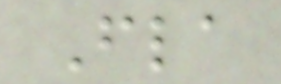Fla
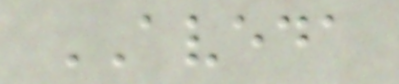AVEDA
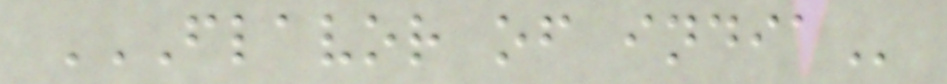FLAVOR OF INDIA
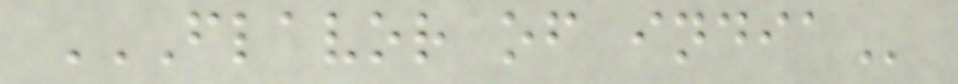FLAVOR OF INDIA
